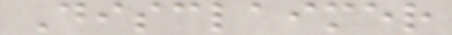Disclaimer
